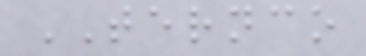TERNCO
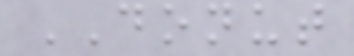DONUT
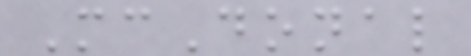McDonal
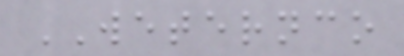WETERNCO
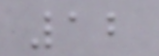12
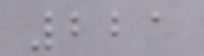221
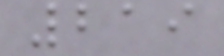219
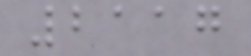2117
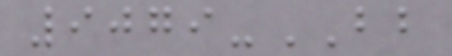9079-BB
